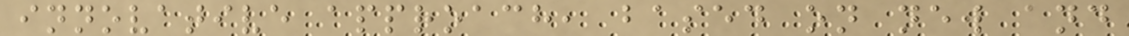innovative approach, based on new and
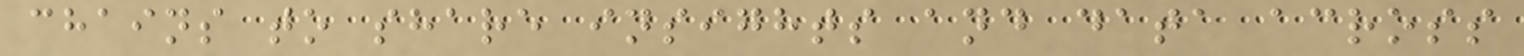chains to share insights and data across
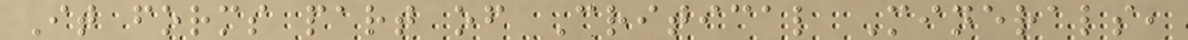It forms part of Critical Minerals,
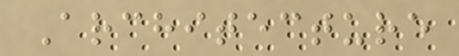Architecture
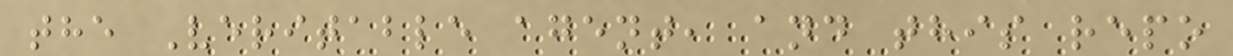the Veritable agent, and this repo
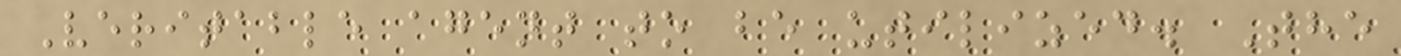Veritable agent to be utilized. The
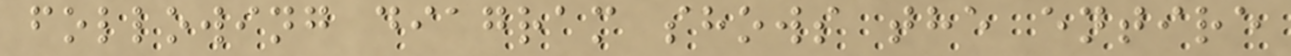following diagram shows the entire
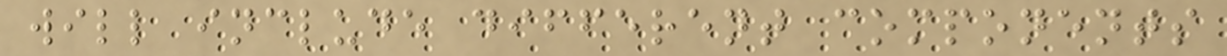will include different components
